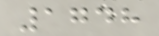1748
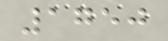1750
